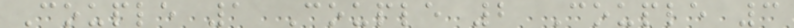Couple 1 Couple 2 Couple 3
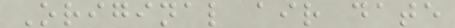Original air date
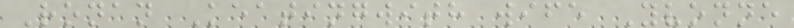Ronan Keatingwith wife Yvonne
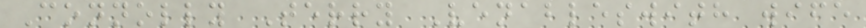Connolly Terry Venableswith wife
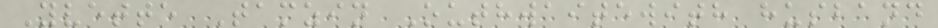Yvette Tamzin Outhwaitewith husband
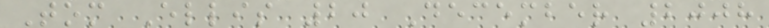Tom Ellis 20 December 2008
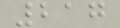217
